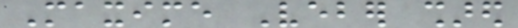Maxime Veber shared
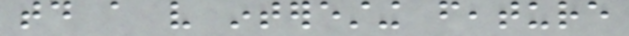today a very interesting feature
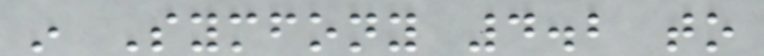in Symfony 4.2 to
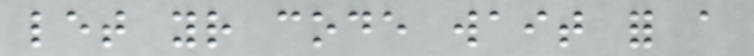let your code wait for a
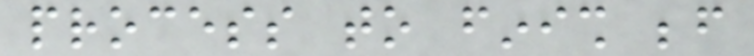process to finish before
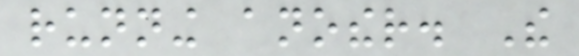running another. The
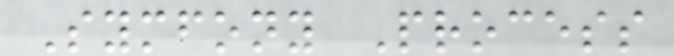Symfony Process
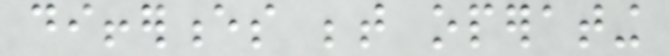differences between operating
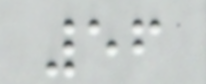56
